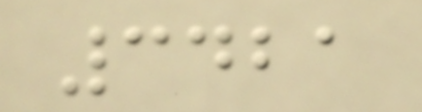3421
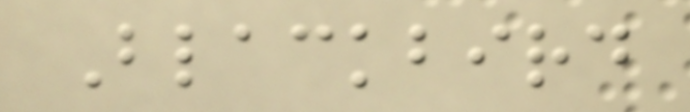Blackbird
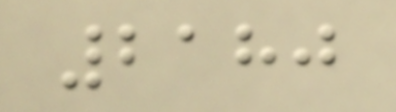2180
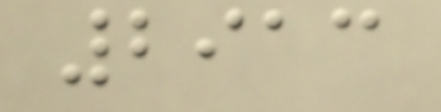2913
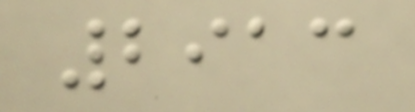2913
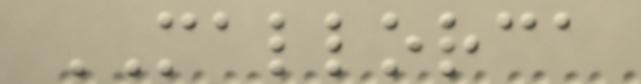MALLORCA
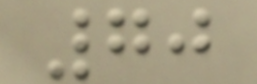70
